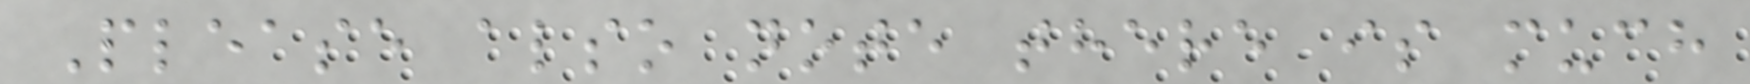Please also note there is much
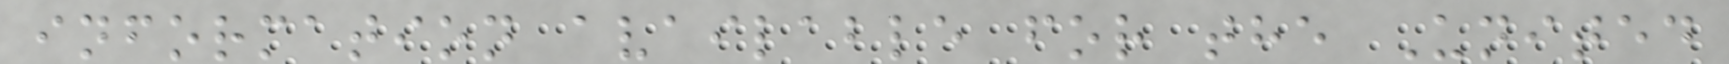information available for the United
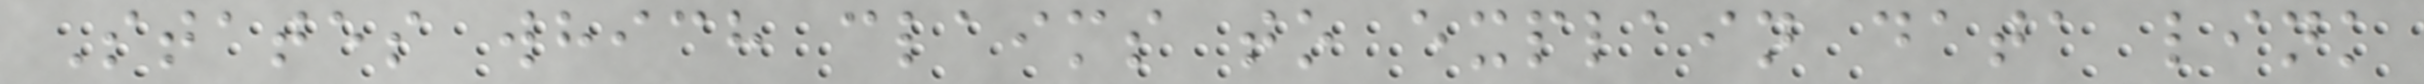States which claims to explain data link
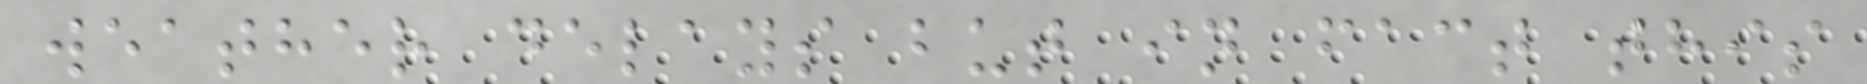weather delays but in fact this
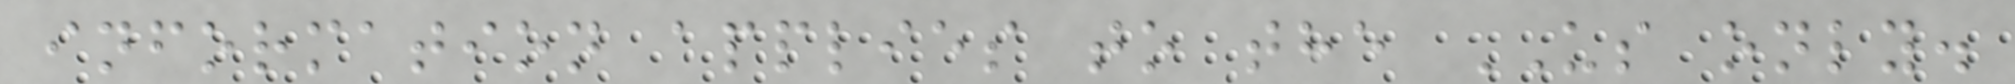information applies to the US only.
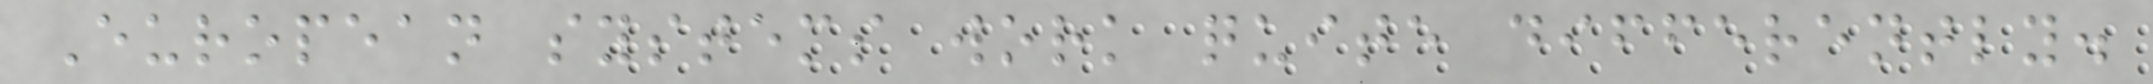European systems work quite differently.
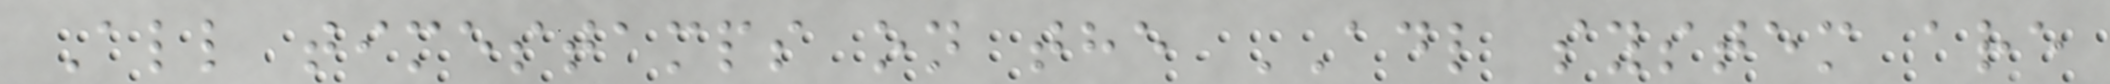All timestamps on the ADL system are
